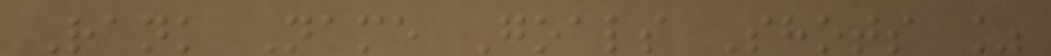Rank Name Goals Shots %
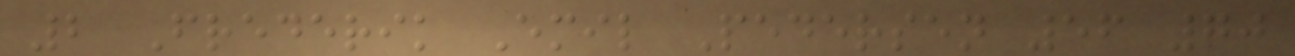2 Frederik Emil Pedersen 56 70
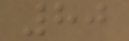80
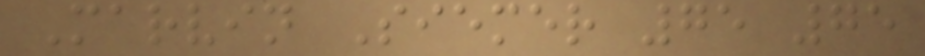Marvin Siemer 75 75
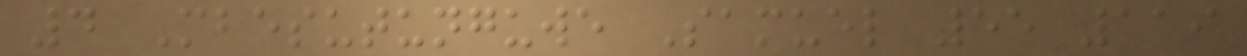4 Mbesutunguwe Samuel 55 119
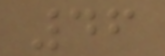46
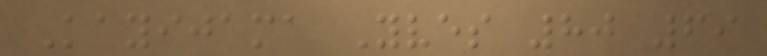Kayijama Yves 80 69
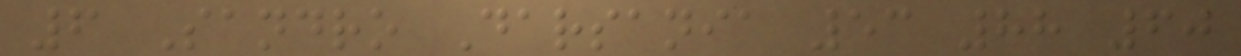6 Sandro Darsania 53 88 60
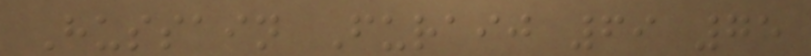Hussain Furaij 69 75
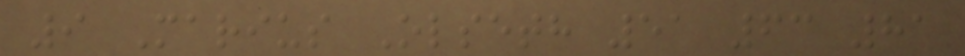9 Marius Olseth 51 63 81
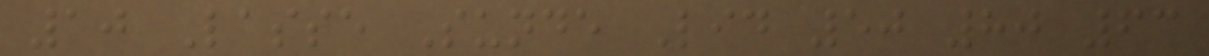10 Lasse Sunde Lid 50 80 63
